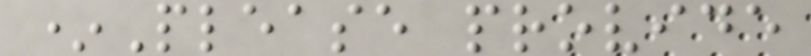*Please provide
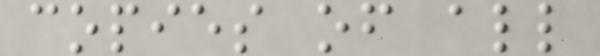copies of all
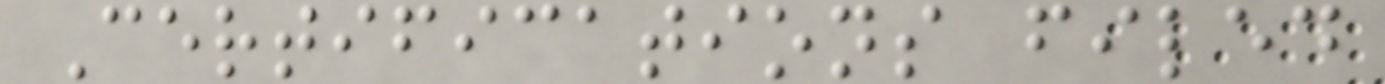Certifications filed
